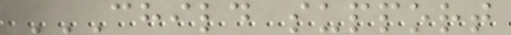CHILD SUPPORT
